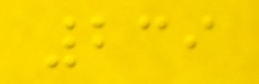239
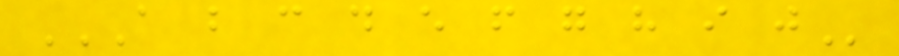A B C D E F G H I J
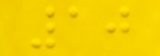10
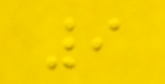9
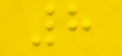8
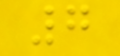7
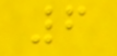6
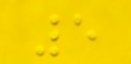5
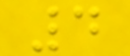4
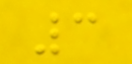3
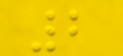2
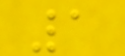1
